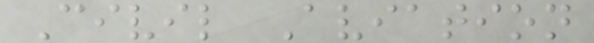Civil Aviation
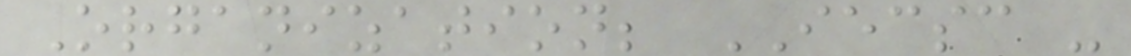Organization; IECSC -
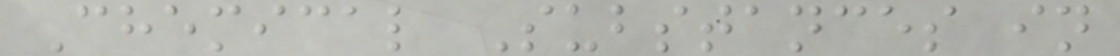Chemical Substances in
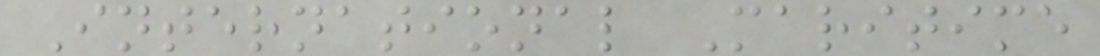International Maritime
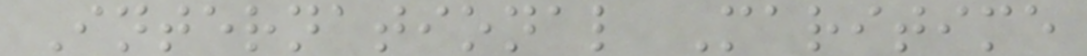International Maritime
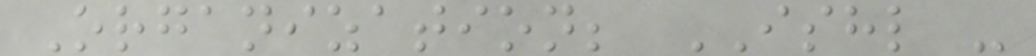Organization; ISHL -
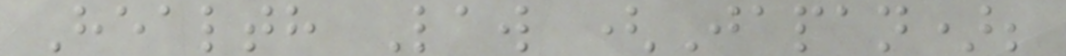Health Law (Japan);
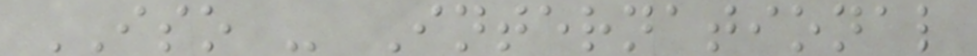ISO - International
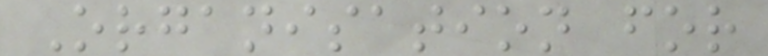Organisation for
